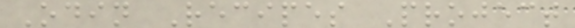Odin Recipes Project
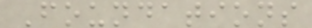Foundations
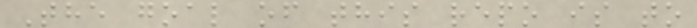The goal of this repo is to
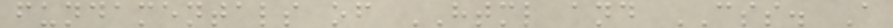fundamentals of HTML and CSS. A
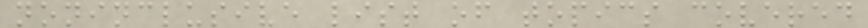noninclusive list of topics covered
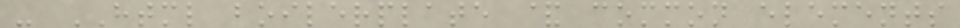- HTML boilerplate & common elements
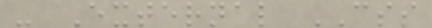- External CSS
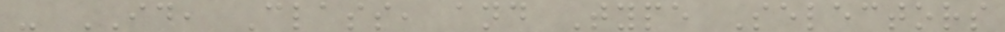- ID, Class, and Type Selectors
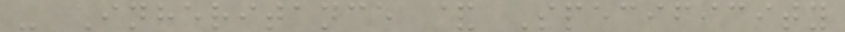- Inheritance & Specificity
